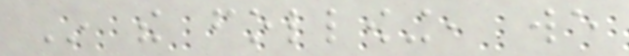In the following, we
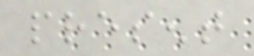present
